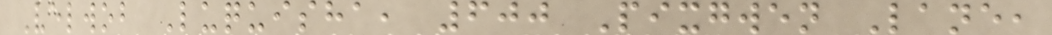Velwob Luquisha, 600 Pixgwen Lane,
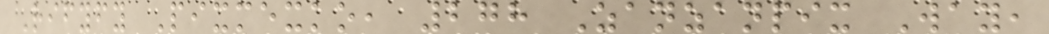Rifyfy Pixmexko, 278 Zanzanpix Way,
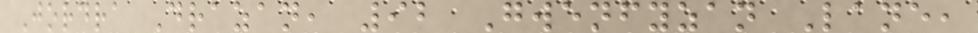Jordra Drazan, 92 Gwenfyzan Lane,
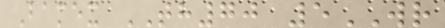Bamex TH70 5WR
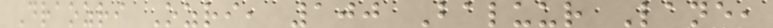Draozri Ozri, 100 Baluur Lane,
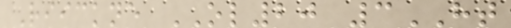Riickne OL20 3HT
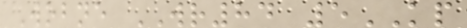Wobne WR84 5KP
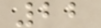22
